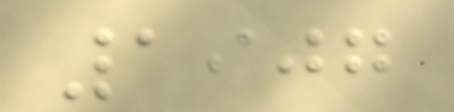1907
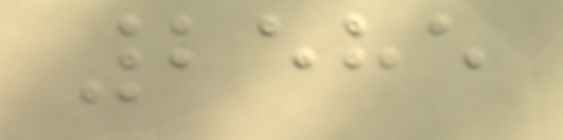2585
